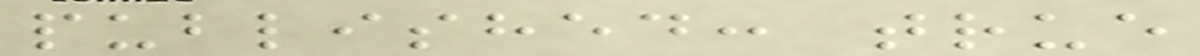published: true
